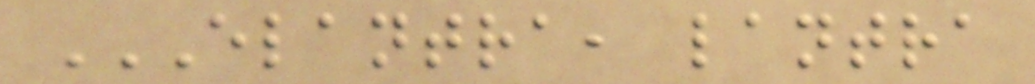ELANTRA, LANTRA
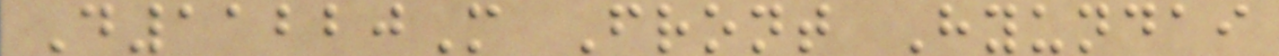D11220M Front Hyundai
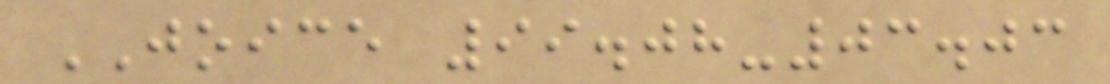JOICE 99.08-03.03
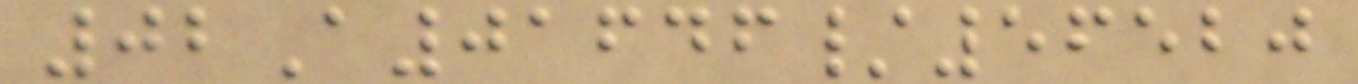02A01646/56520
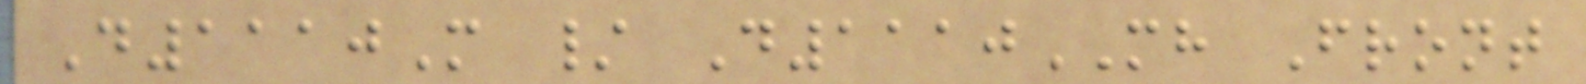D1110M / D1110MH Front
